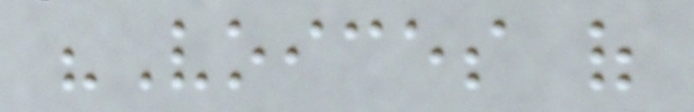"Voices of
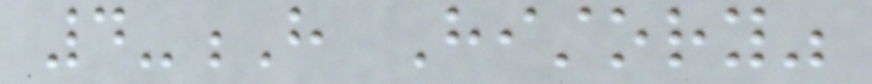4-H History"
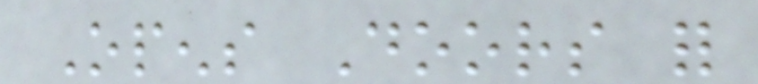Opens Doors for
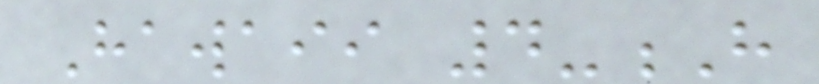Hawaii 4-H
